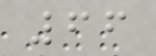66
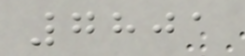7801
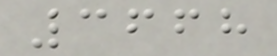3668
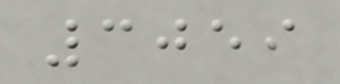3059
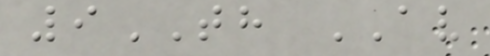9TH AV
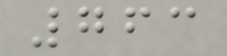763
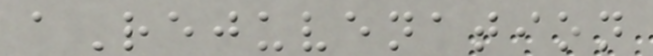aRejuvenation
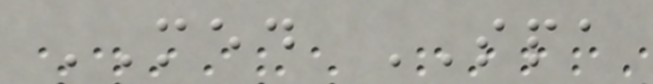MED SPA
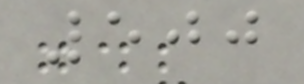500
